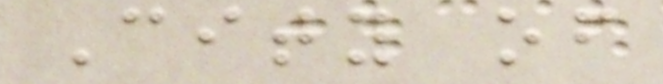City of
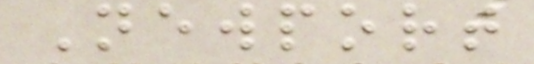Newport
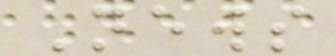News
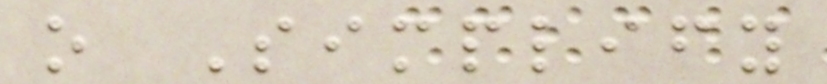o Simplify
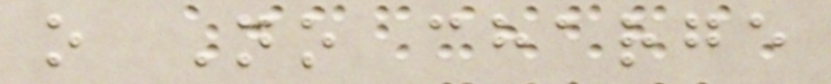o No charge
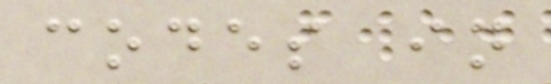codes in
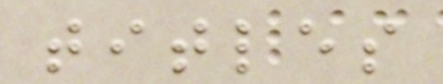titles
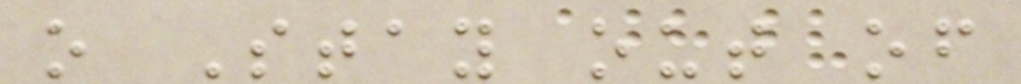o Stay out of
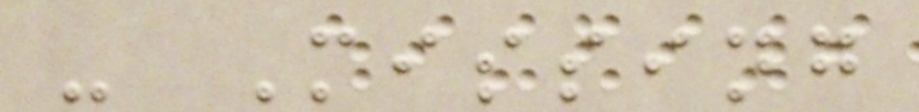- Missing
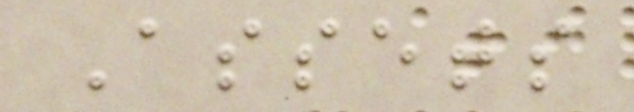Assets
